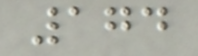174
